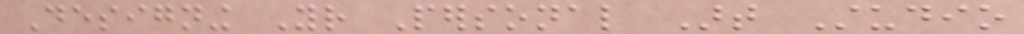Designing Your Personal Art Studio
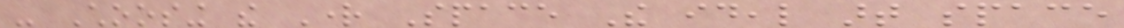- Choosing the Right Space The ideal art space
